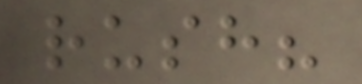rush?
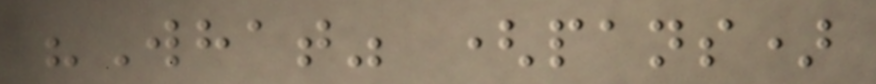"What" (pans)
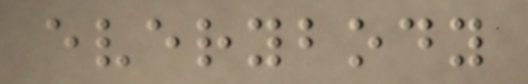everybody
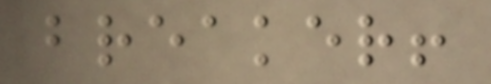breaker!
